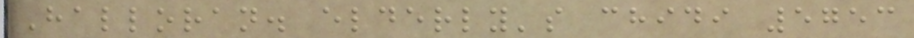Halloran. elderly's chidi 5753
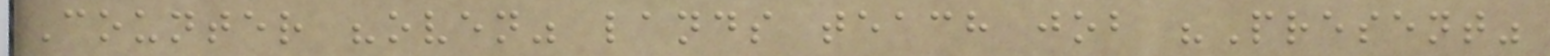Counter "oven" lands teach job "Present"
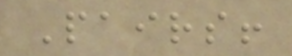Pairs!
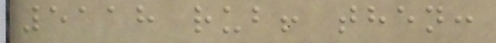5118 rub! then:
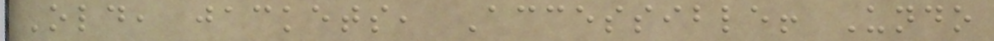Old, jackets, Accessible! Undo
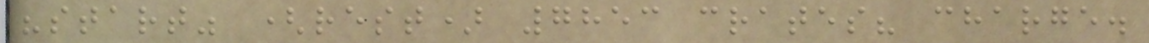"start" (rest) 7853 crates? charge.
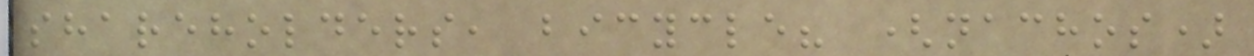shareholders, bicycle? (nachos)
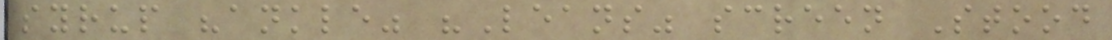syrup "ankle" "Leans" screen Stood
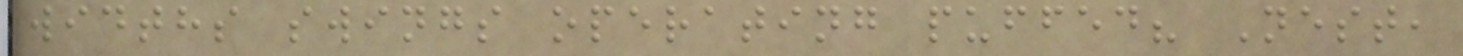widths swings operating puffed? Nest,
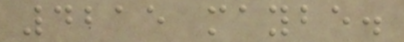4215 maybe.
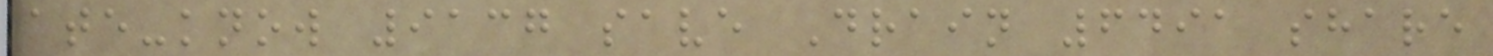ate-know 9137 save Drain 6491 share
